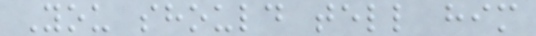You should tell him
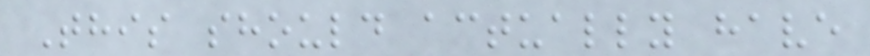This should actually have
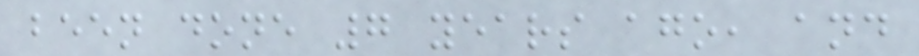been done 7 years ago, and
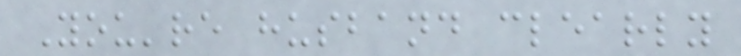You're husband clearly
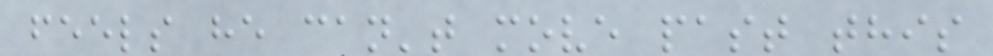feels he can't move past this
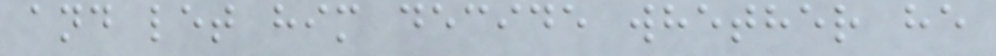and let him decide whether he
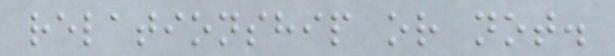relationship or not.
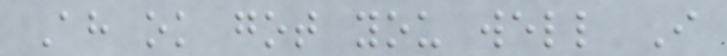Ah ok got you well I
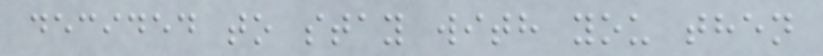decided to stay with you then
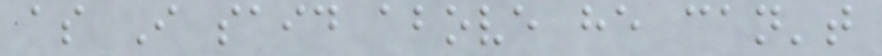as I said above he can't
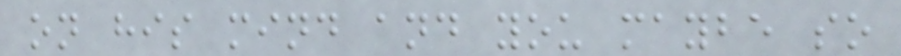on his mind and you maybe so
